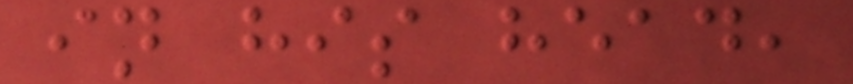in his head,
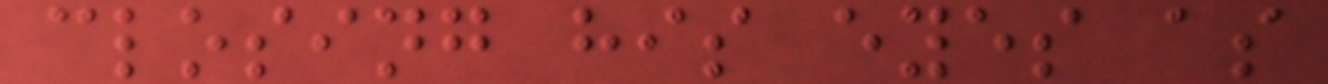closing his eyes as
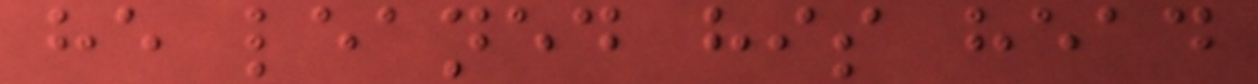he leaned his head
